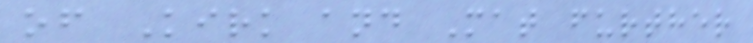of Kirk and Mat further
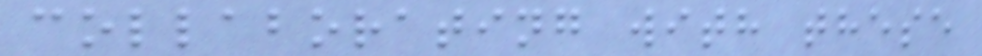collaborating with these
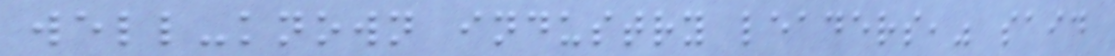well-known industry leaders," said
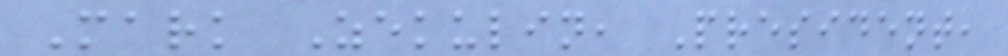Mark Zekulin, President,
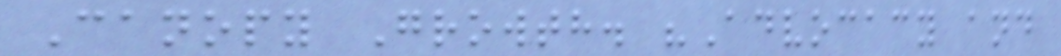Canopy Growth. "Advocacy and
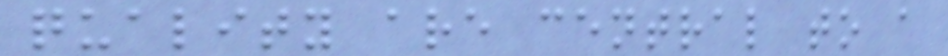quality are central to a
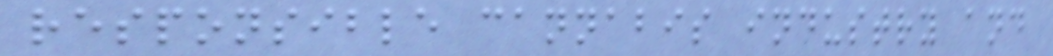responsible cannabis industry and
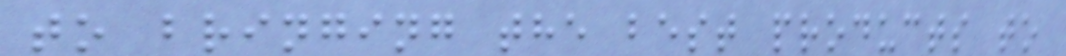to bringing the best products to
